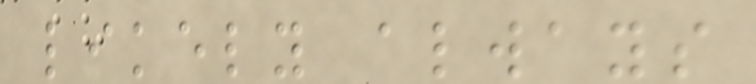likely always
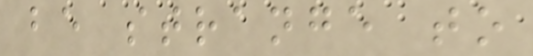be strange to
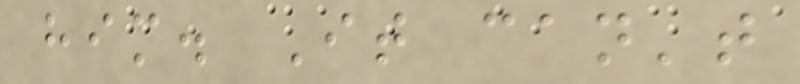him. It can't
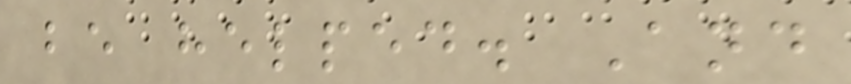be helped. And
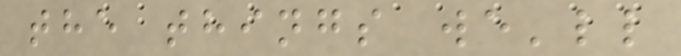the things we'll
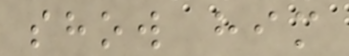show him
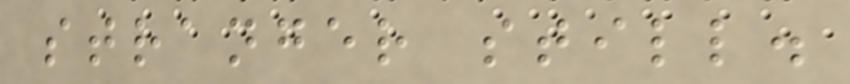stranger still.
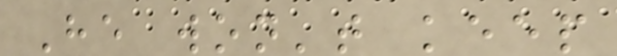He won't keep
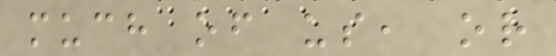much of us, or
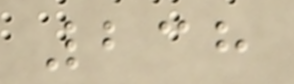238
